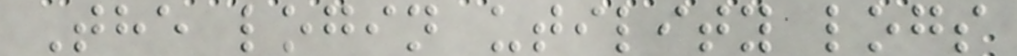The login utility logs
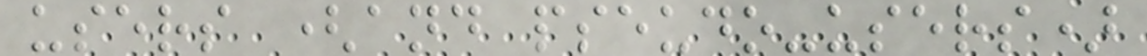users (and pseudo-users)
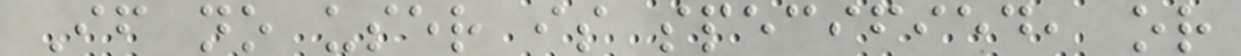If no user is specified, or
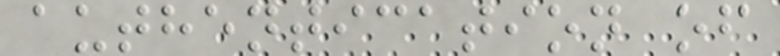authentication of
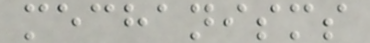mechanisms
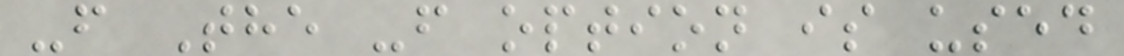-f The -f option is used
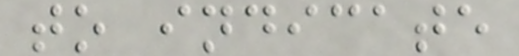to indicate
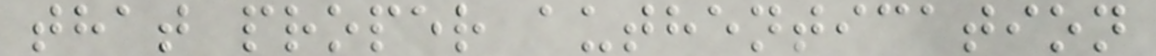that proper authentication
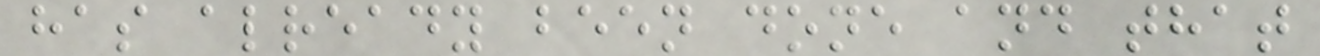has already been done and that
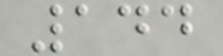144
